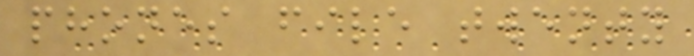phones file twenty
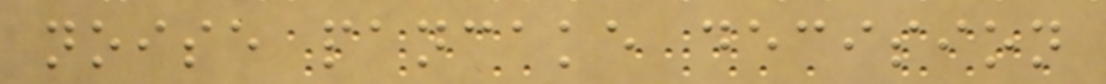noise pancake decision
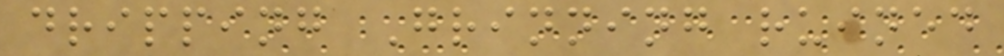dripping Grinning ruined
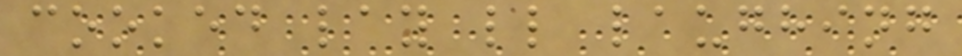cooked lay ll laughing
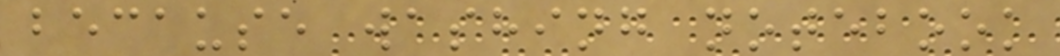because washing notebook
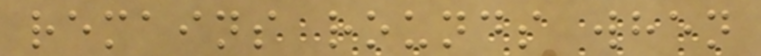remains rounds when
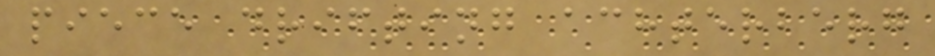piece drifting achterberg
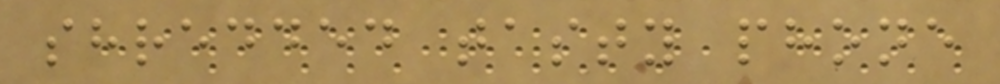shredded tasty phone
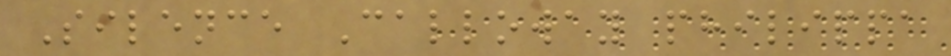Silence Calloway philippa
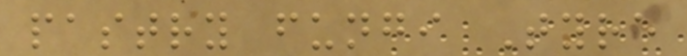pastry fungi Tyre
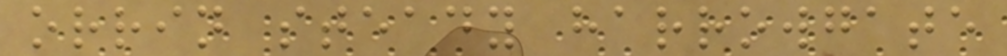orrin steady harrowgate
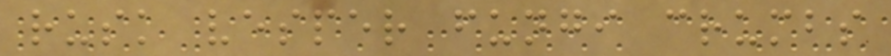rusk vesper fungi crumbs
